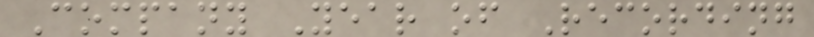Company Year of Recording
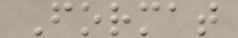Format
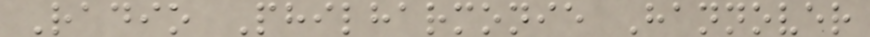Radio Philharmonie Hannover
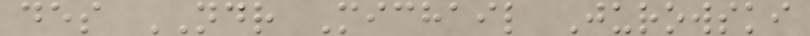des NDR Michail Jurowski
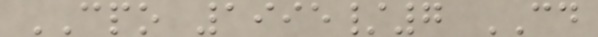CPO 1995/7 CD
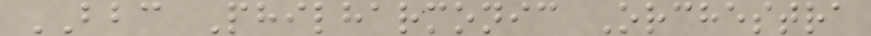BBC Philharmonic Orchestra
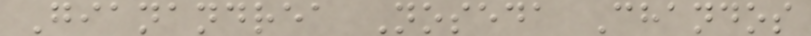Gianandrea Noseda Chandos
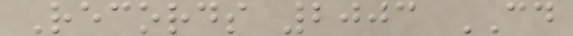Records 2003 CD
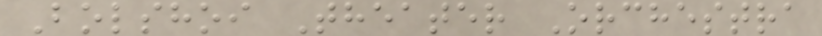Bolshoi Theater Orchestra
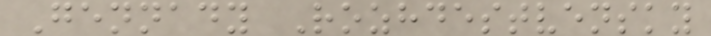Gennady Rozhdestvensky
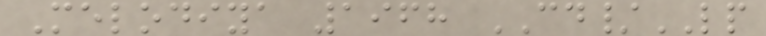Melodiya 1968 CD/LP
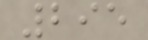295
